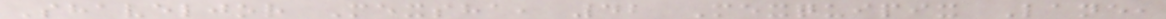Shaveljor Mexsha, 42 Mexquipix Lane,
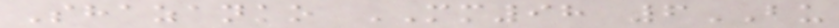Shazanko MM98 6BU
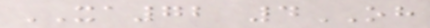XA72 4OH
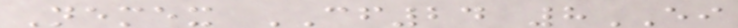Nemex CF24 8EI
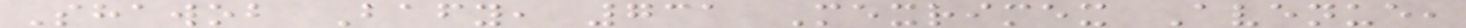Shawob Bafy, 731 Mexrimex Avenue,
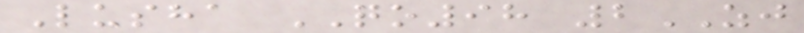Lusha QO98 2ZJ
